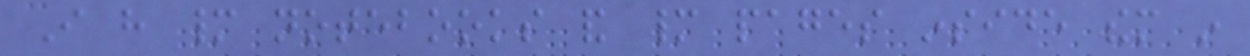I have many notebooks and many pages inside them in
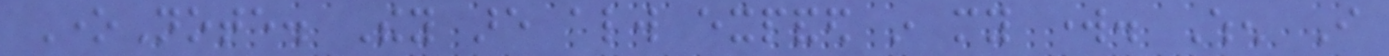OneNote. They are always expanded in my work. When I
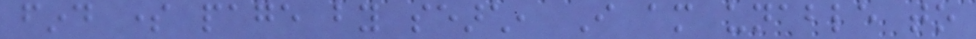find some page by search, I am unable to
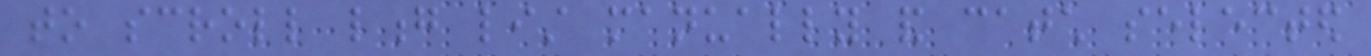to scroll long list manually and catch selected
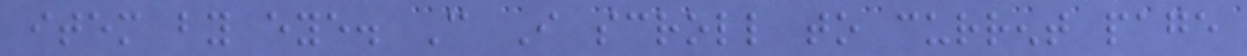item by eye. Can I scroll to current page
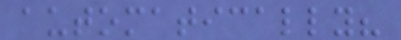automatically?
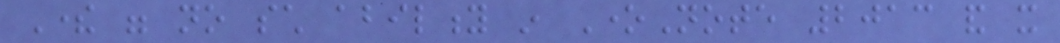There were no such ability in OneNote 2013 and it
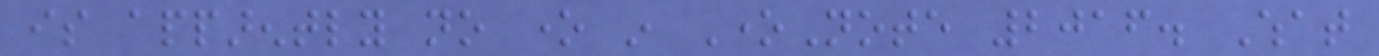is apparently no one in OneNote 2016. What
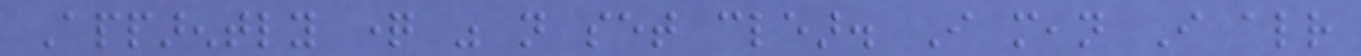Apparently question was not set clear. I mean I already
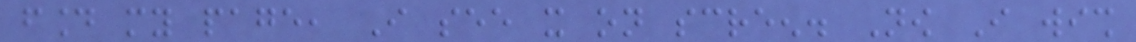found my page, I see it on screen. Now I wish
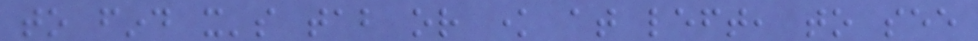to find it's tab or know at left, to see
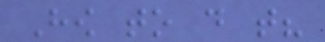How to do that?
